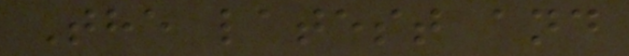The latest and
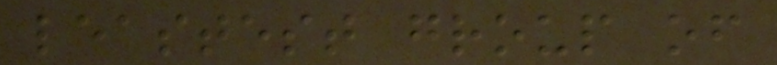leastest group of
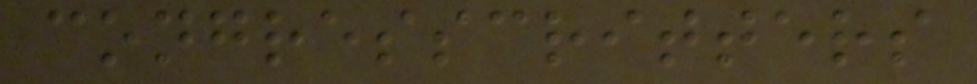congresscritters
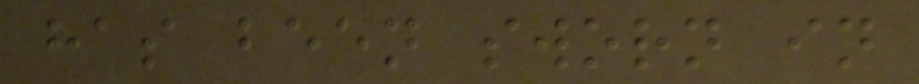has been sworn in
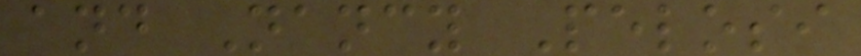and Nancy Pelosi
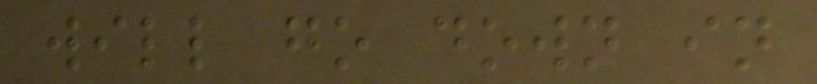will go down in
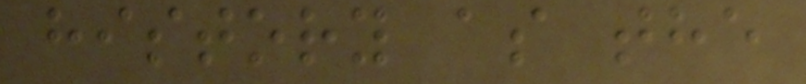history as the
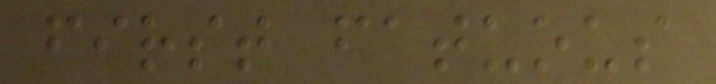first fatuous
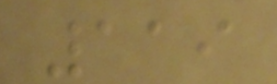119
